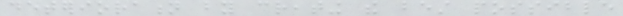deterioration by creating the best possible
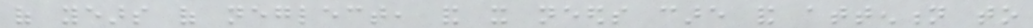of years of neglect, and it needs care and attention to
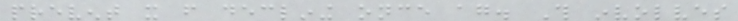prevent it from declining once again. This involves
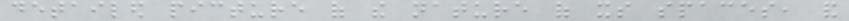detailed picture of the nature of its spaces, and
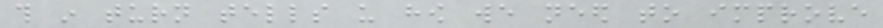this in turn tells us how we need to improve
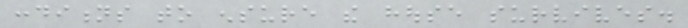conditions to ensure the house survives.
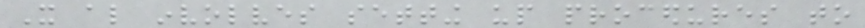It also involves setting up procedures to
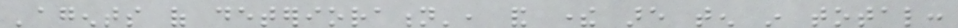'agents of deterioration', and there are ten in total:
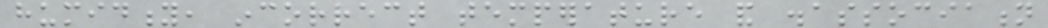humidity, incorrect temperature and disassociation
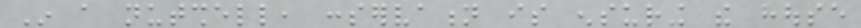In a nutshell, conservation is ensuring the house
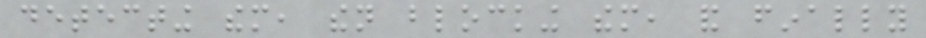detecting them, then blocking them, and finally
